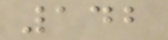142
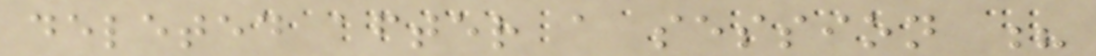deleted after a session ?
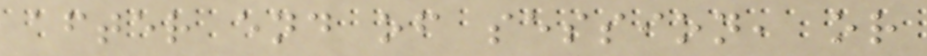after end of session, or
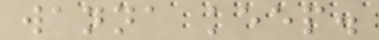wanna keep.
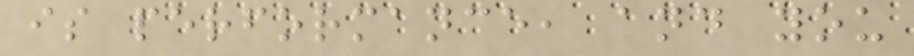is performance, and you
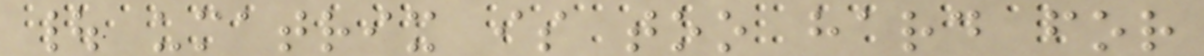| umatrix is too hard for
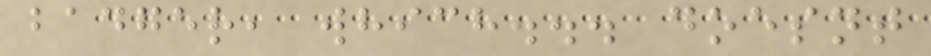badger, which... doesnt
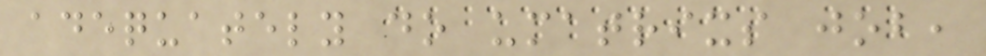adequately do umatrixs job,
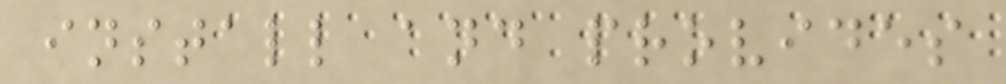install and provides
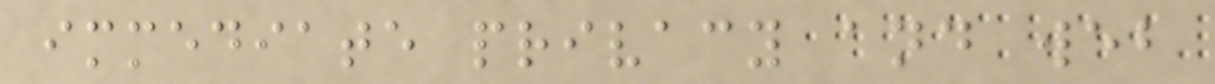immediate privacy and web
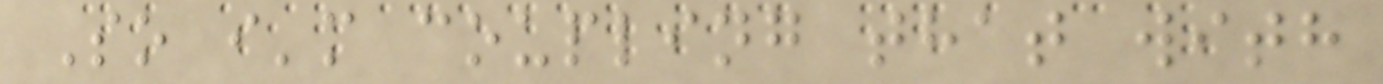So i'm coupling that with
